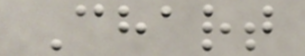Chart
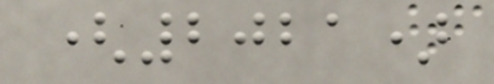(2021)
